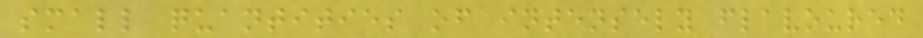small quantities of intensely flavoured
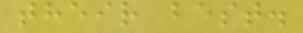their best.
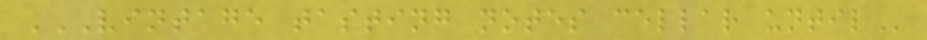VINTAGE TASTING NOTES CELLAR UNTIL
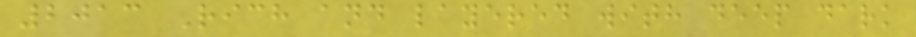2013 Rich and layered with deep dark
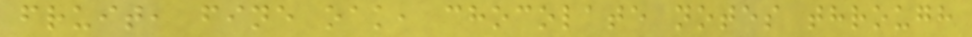fruit, fine oak, chocolate notes through
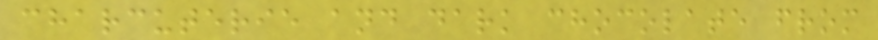charcuterie and dark chocolate from
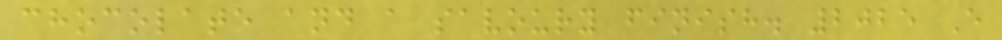chocolate and a savoury finish. 2025 E
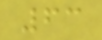63
